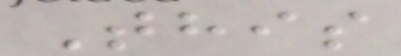This
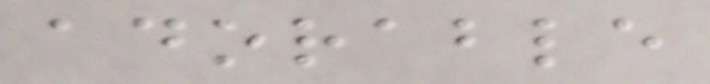adorable
